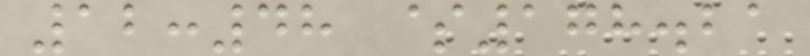12:48 $178.21
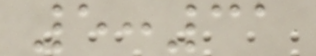5:31
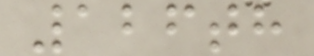126th
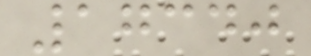17340
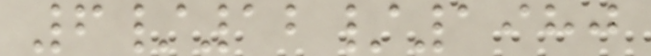6/12/1980
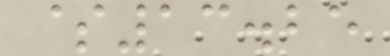$13.25
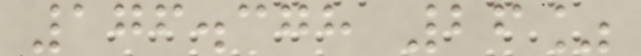176.378 26%
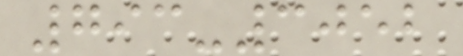793-3052
